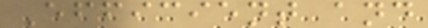Efficient and
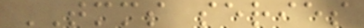TMMS series
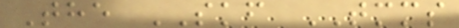The SKF TMMS
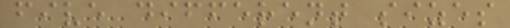five different sizes
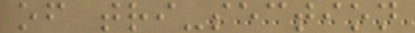of tri-section
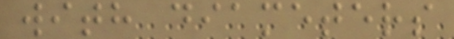with diameters
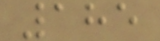185
